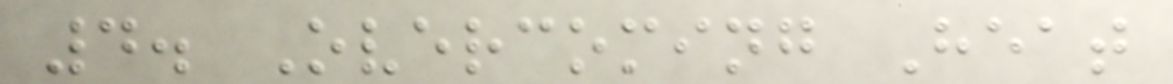4. Overcoming Heat
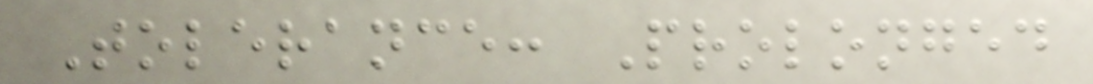Tolerance: Prolonged
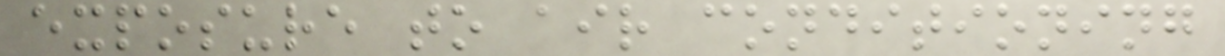exposure to air conditioning
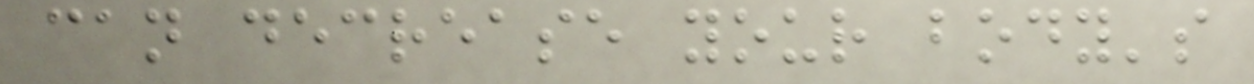can decrease your body's
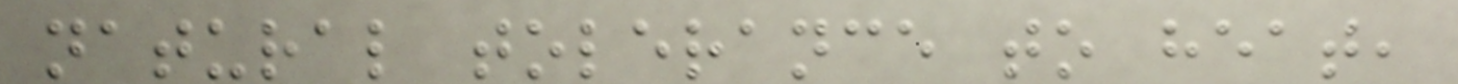natural tolerance to heat,
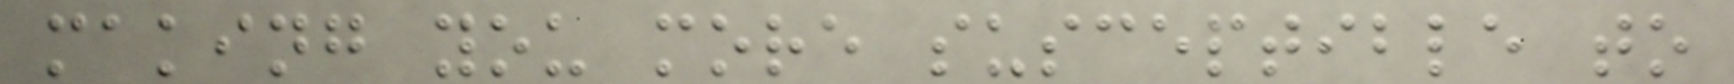making you more susceptible to
